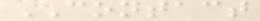CONTACT
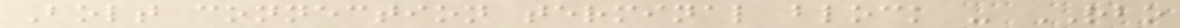Bolt connection terminal block - RBO
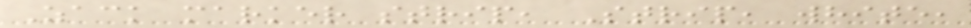Zack marker strip, Strip, white,
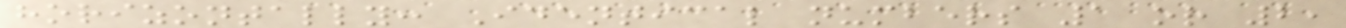horizontally: Identical numbers 1 or 2,
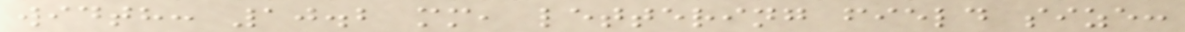width: 10.2 mm, lettering field size:
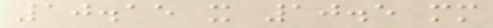10.15 x 10.5 mm
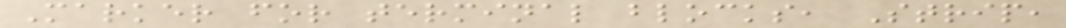Marker for terminal blocks, Strip,
